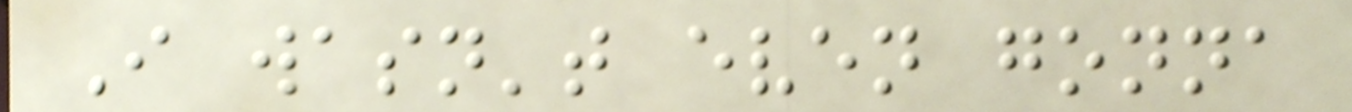I wasn't even gonna
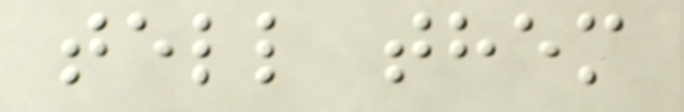tell them
